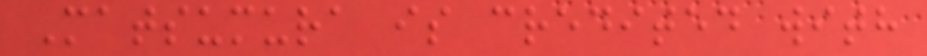Matsumura is credited with
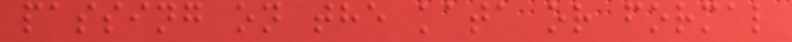passing on the kata or formal
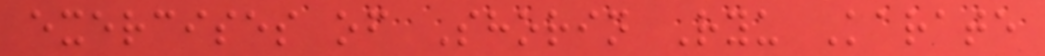exercises of Shorin Ryu Karate
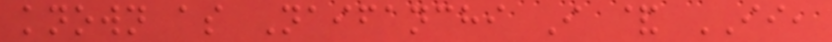known as Naifanchi I & II,
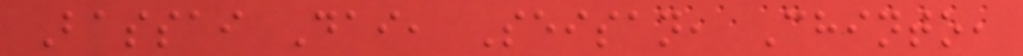Bassai Dai, Seisan, Chinto,
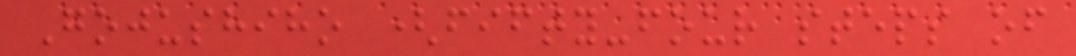Gojushiho (fifty-four steps of
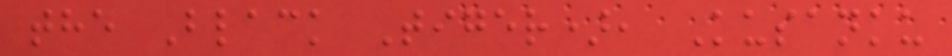the Black Tiger), Kusanku
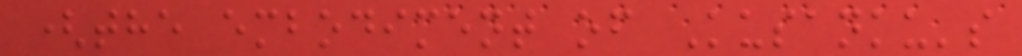(the embodiment of Kusanku's
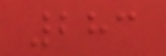283
